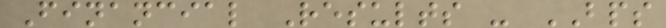Financial Results - BPS
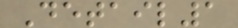Detail1
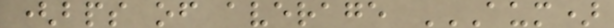(bps of average AUM)
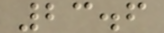23.6
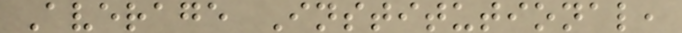Average Institutional,
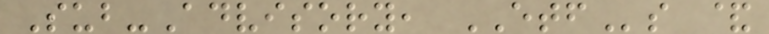Sub-Advisory, ETFs &
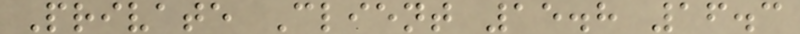Private Client 15.8 16.3
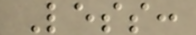Less:
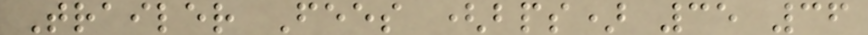Trailer Fees (bps) 35 36
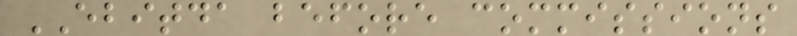EBITDA before commissions
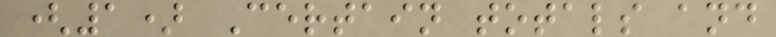(1) Certain totals and
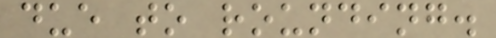due to rounding.
